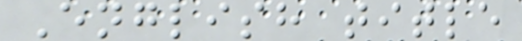English title
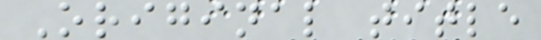Original title
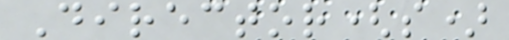Director(s)
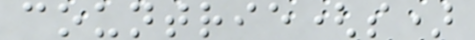countrie(s)
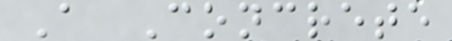A Concrete
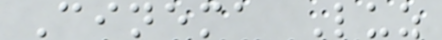Cinema Luz
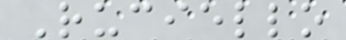Ruciello
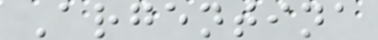Argentina
